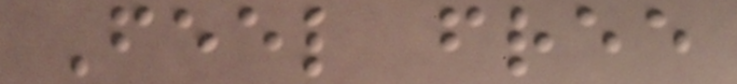Feel free
